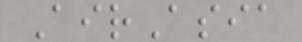AirAsia
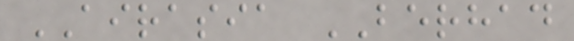AIRASIA BERHAD
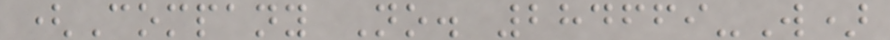(Company No. 284669-W)
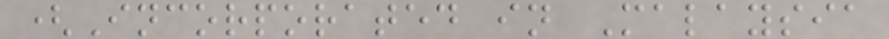(Incorporated in Malaysia
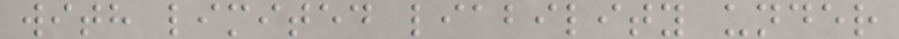with limited liability under
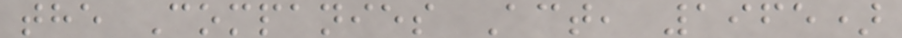the Companies Act, 1965)
